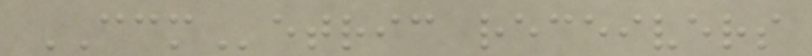CCMetric receivers
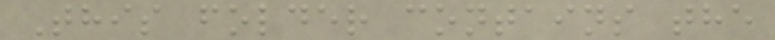This folder contains the
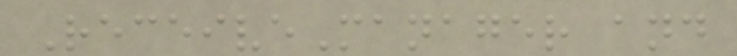ReceiveManager and
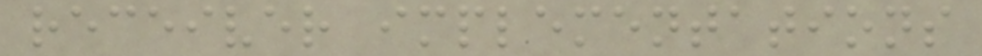receiver implementations
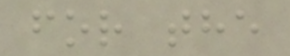for the
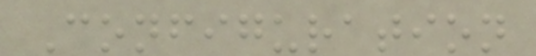Configuration
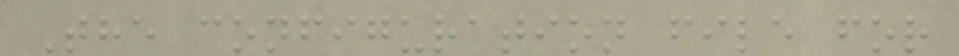The configuration file for
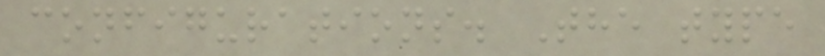configurations. The type
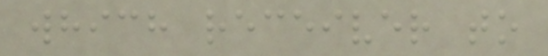which receiver to
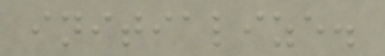initialize.
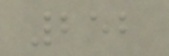252
